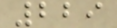229
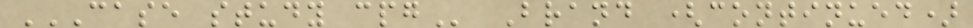CASE STUDY CPG Brand (continued)
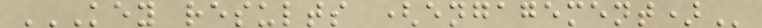KEY RESULTS (ENGAGEMENT)
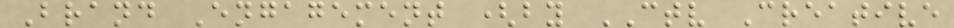Brand Engagement (by CTV Creative
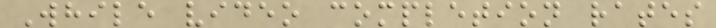While video completion rates
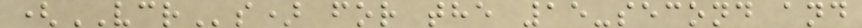(VCRs) for the 15-second and
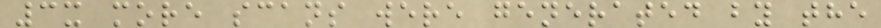3x more scans were generated by the
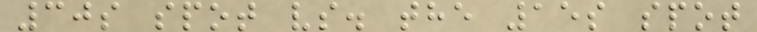30s spot vs. the 15s spot
